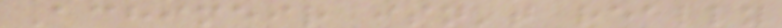Achimeir isn't really
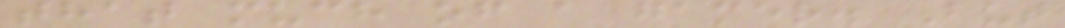that much of a gamer. But
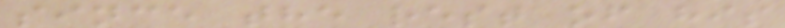since the rest of his
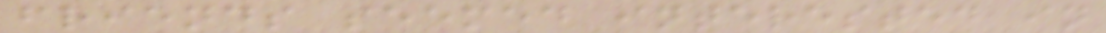friends seemed interested in
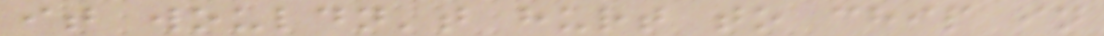it wouldn't hurt to chip in
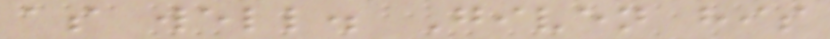as well. Given his
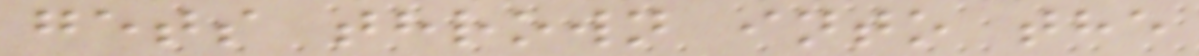gets thrown into the
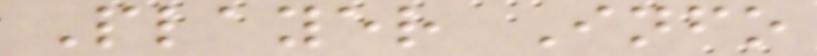Player Info
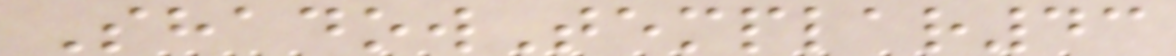ShadowTemplar43
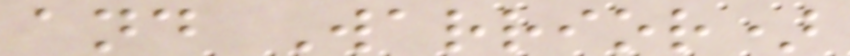and Warrior)
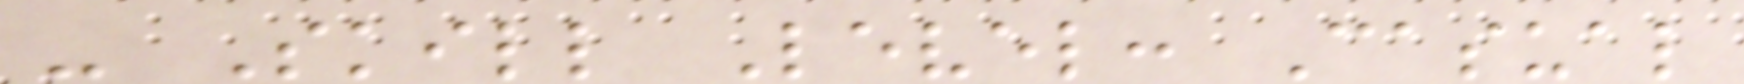- Skill Level: Casual
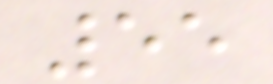55
